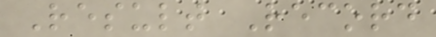Result Record
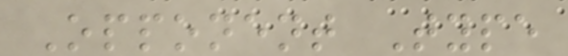Opponent Type
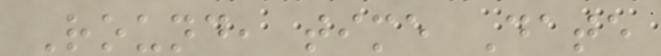Round, time Date
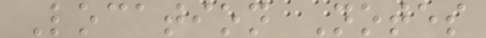Location Notes
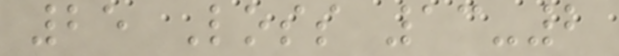25 Loss 13-2
